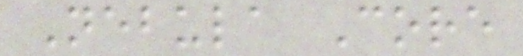Nebula Core
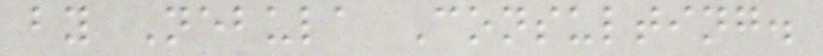by Nebula Consulting.
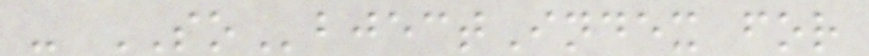- SObjectIndex for
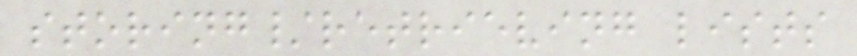storing/retrieving lists
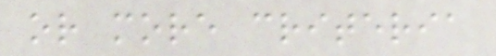or more criteria
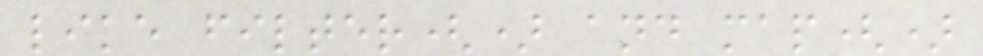like filter() and map()
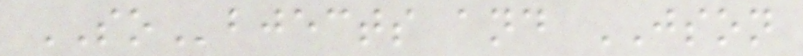SObjects and JSON
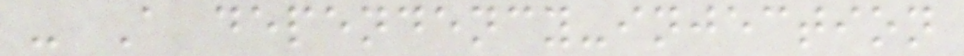- A dependency-injection
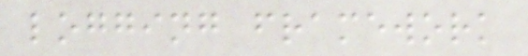logging framework
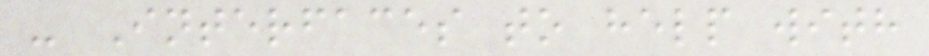- Interfaces to help with
